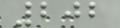202
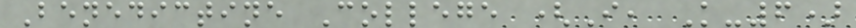Benedictine College (I, K-6)
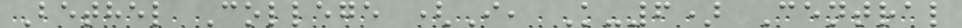Bethel College (I, K-6) Central
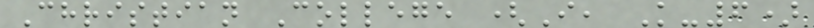Christian College (I, K-6)
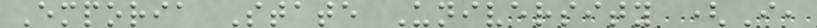Emporia State University (I,
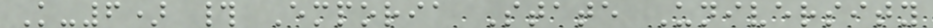K-6) # Emporia State University
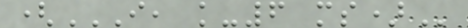(I, K-6 MS)
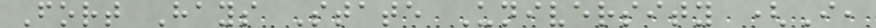Fort Hays State University (I,
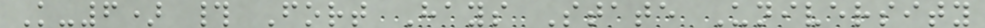K-6) # Fort Hays State University
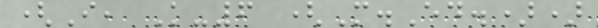(I, K-6 (M.Ed.))
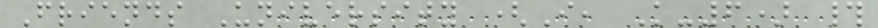Friends University (I, K-6) #
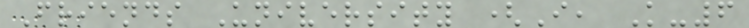Friends University (I, K-6
